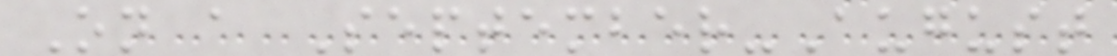On a September-August
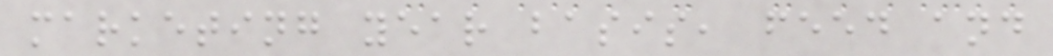marketing year basis, feed and
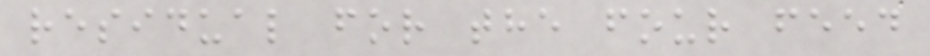residual for the four feed
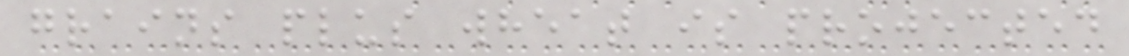grains plus wheat is projected
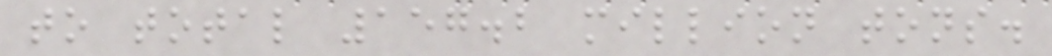to total 157.2 million tons.
